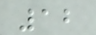12
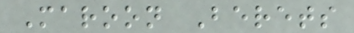Maroon Berets
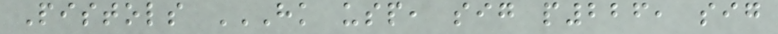Pistols HK USP, SIG P226, SIG
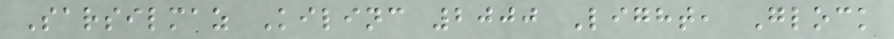Sarsilmaz Kilinc 2000 Light, Glock
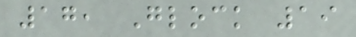17, Glock 19
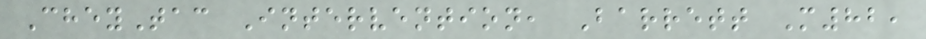CheyTac Intervention, Barrett M82,
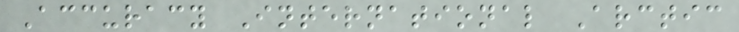Accuracy International Arctic
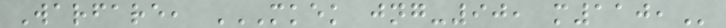Warfare, MKEK JNG-90, M110,
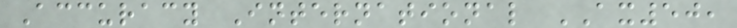Accuracy International AX50,
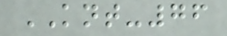KNT-76
